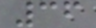36
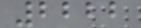2222
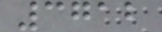3712
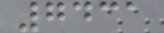7431
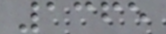1365
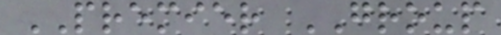PREMIER GROUP
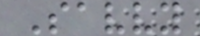Savvy
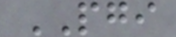PGI
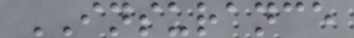INSURANCE
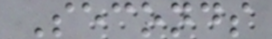Seconds
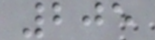205
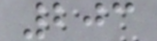203
